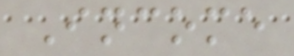Income
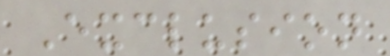Exclusion
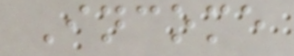Income
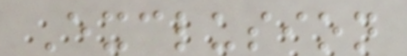Exclusion
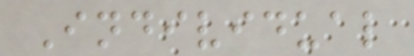Individual
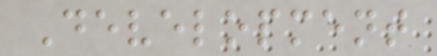Development
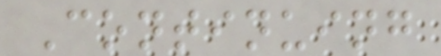Continuing
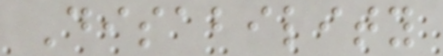Disability
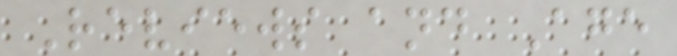Reviews and Age
